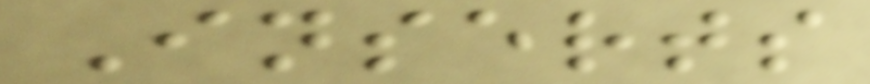Inserts
